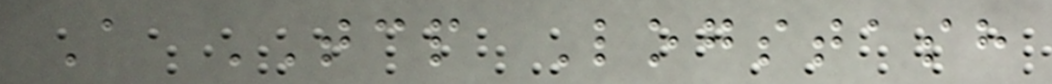A TCP Logstash
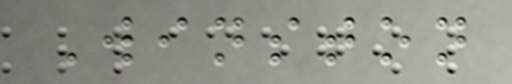Winston
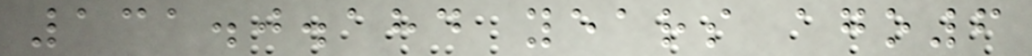131.0.184 years ago6
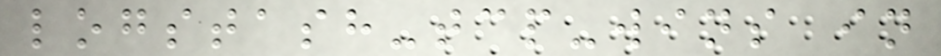logstash-tcp-wins in
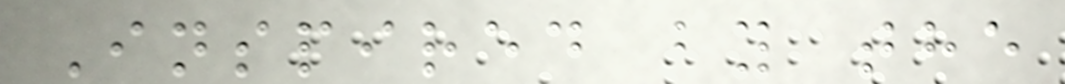Inspired by the
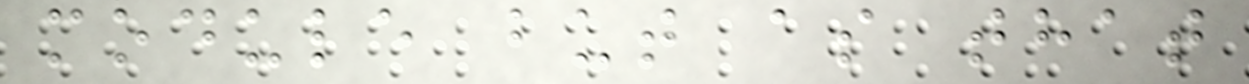module but as that
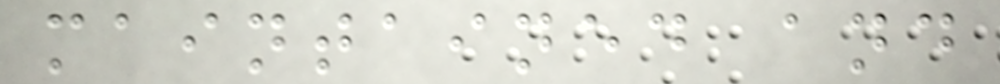maintained and
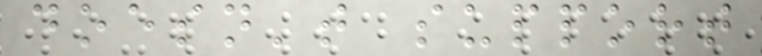doesn't support
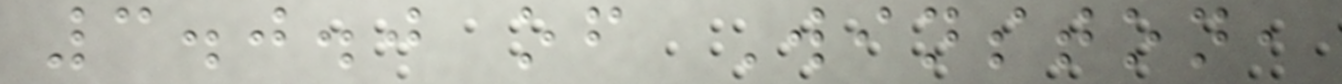3.0.0 of Winston,
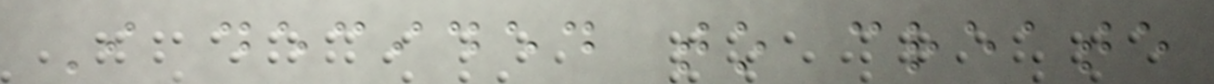I decided to create
